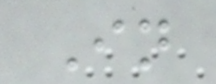In
